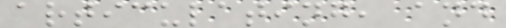articulating, and
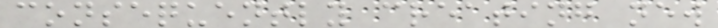consequently creating new
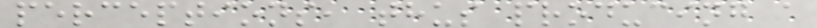perceptions, thus producing a
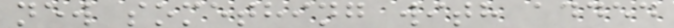new something with added
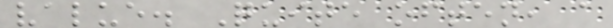value. Quite often, a
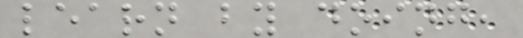learn by doing,
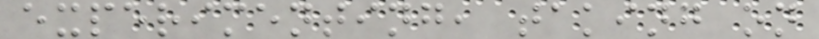experimenting, taking on
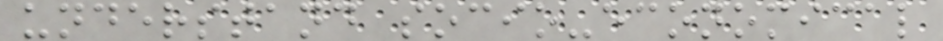understand socio-economical
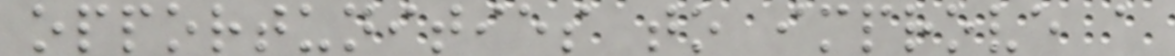opportunities to improve a
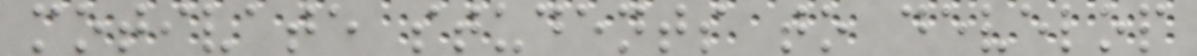motivate students to develop
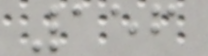156
